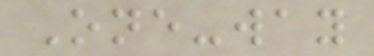One-way
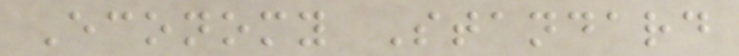Economy Standard
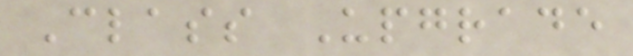Class Upgrade
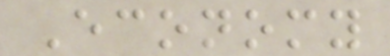Economy
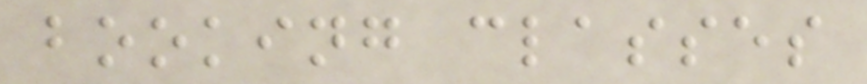booking classes
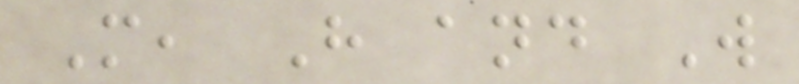M, H and W
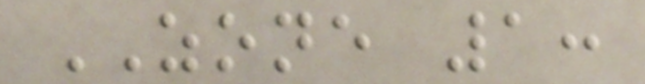ZONE 1:
